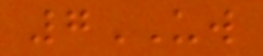7UW
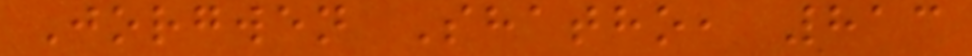Jorgwen Shatho, 813
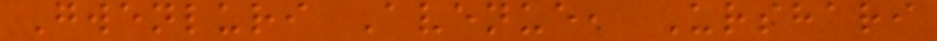Gwenluri Avenue, Urshari
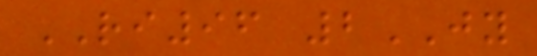RI96 2JY
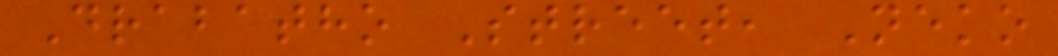Drabatho Street, Neko
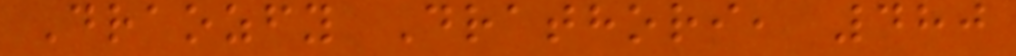Draozfy Drathori, 480
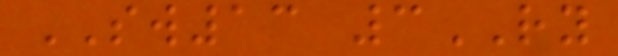SW13 3RY
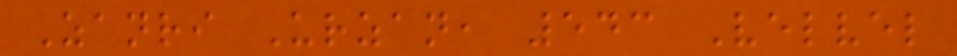Zanri Urzan, 543 Velvel
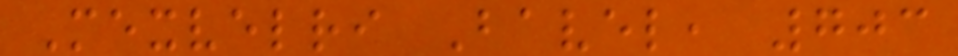Mexvelri Bavel, 703
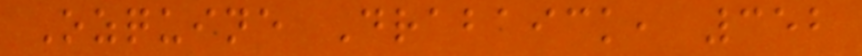Ozquine Drabaick, 352
